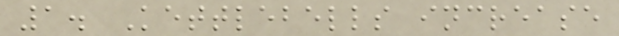1. Kettlebells increase
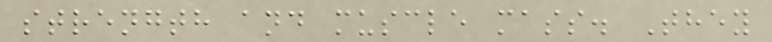strength and muscle mass. They
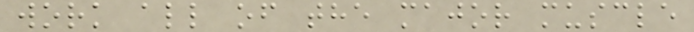work all of the major muscle
